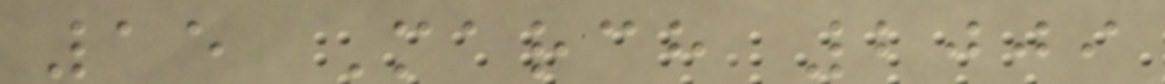15 March 2009
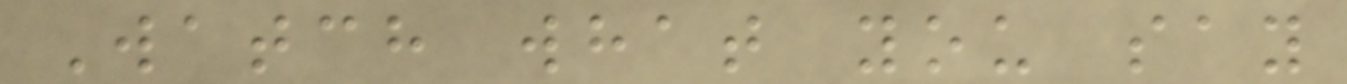Watch what you say
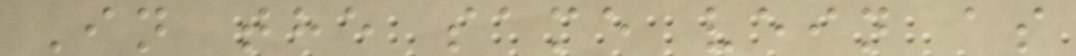In the same vein as
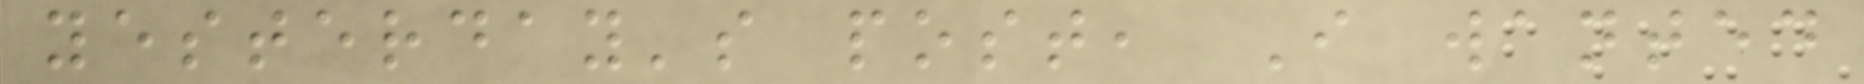yesterday's post, I wanted
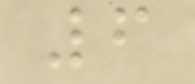6
